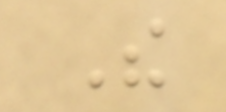The
